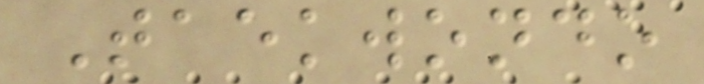Taekwondo
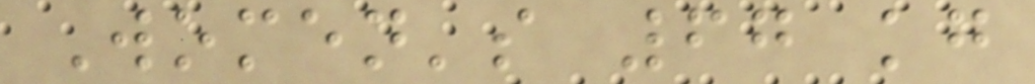Women's 67 kg
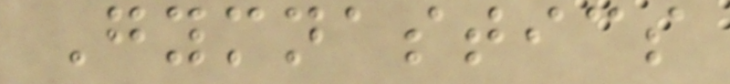Gymnastics
